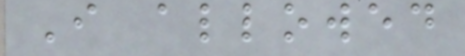I allowed
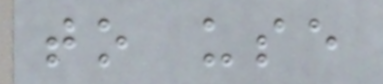to use
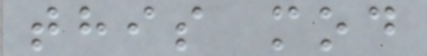this mod
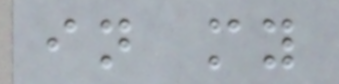in my
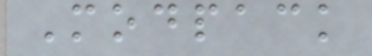Modpack
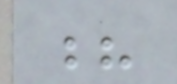?
